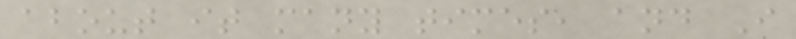about it many times, and I
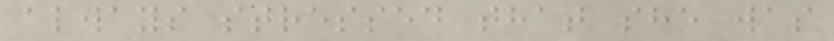always stressed that she was
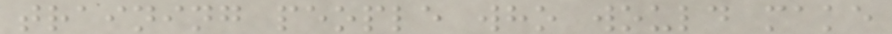training people who would make
